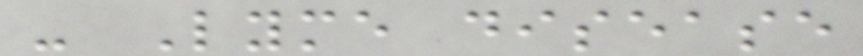- Lyme disease
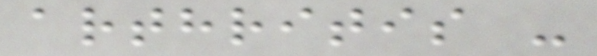arthritis -
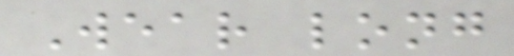Wear long
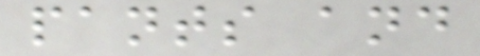pants and
